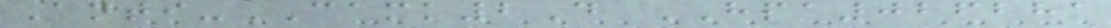Anti-CAMK2D HPA026281
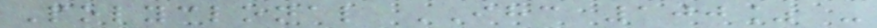Polyclonal IHC 100% -
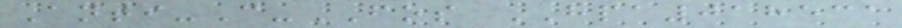Anti-C-FOS HPA018531
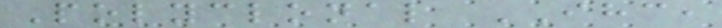Polyclonal IHC,
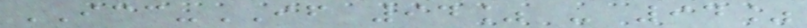ICC-IF 94% - 94%
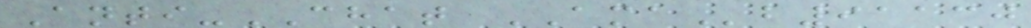Anti-CHAT AMAb91130
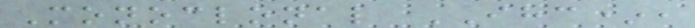Monoclonal IHC*,
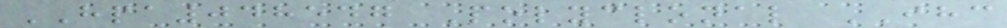HPA048547 Polyclonal IHC
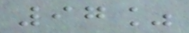97%
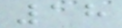18
